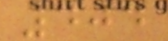404
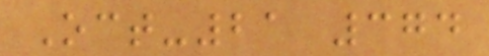Oct-21 374
